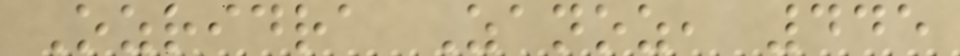Ozridra Zanoz, 445
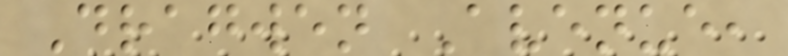Dragwen Avenue,
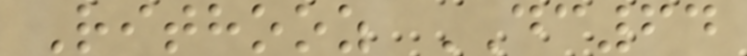Rithooz DC64
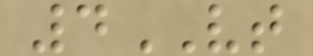4VT
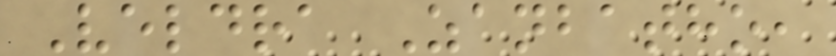Veldra Zanbatho,
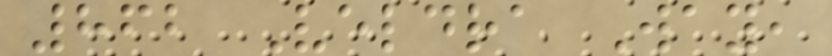862 Veldra Way,
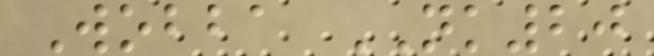Wobba NK20
